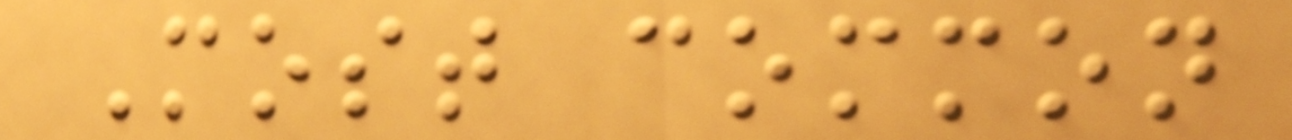Most common
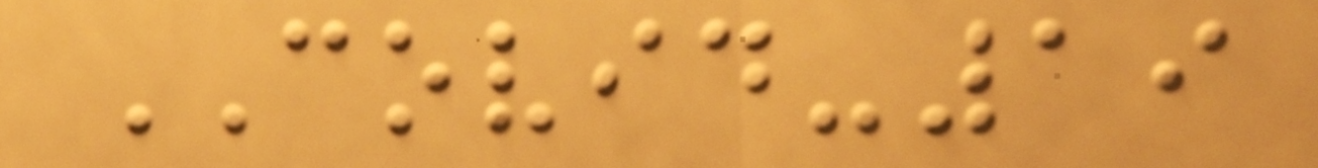COVID-19
